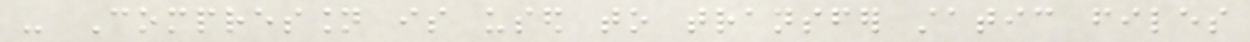- Compression is used to transfer static files
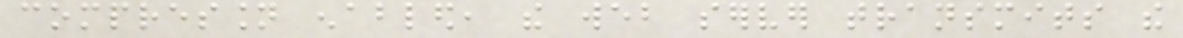compression enabled, the web server transmits the
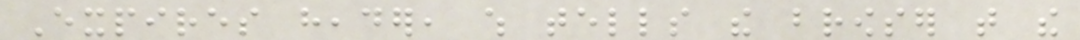Expires header, which tells the browser that the
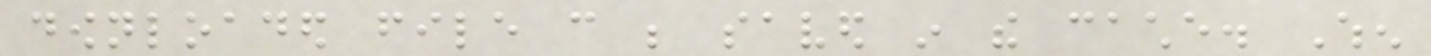downloaded file can be saved in the cache. When
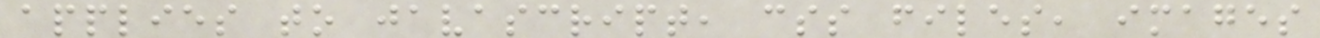applies to javascript, css files, images
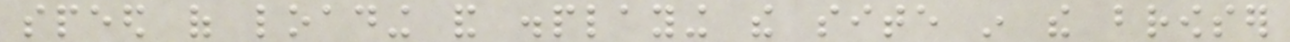speed of loading and displaying the site in the browser
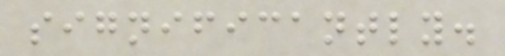significantly.
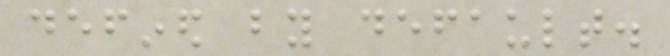defined by default.
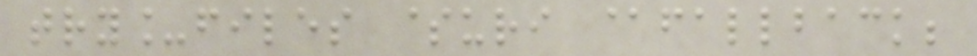try_files $uri @fallback;
